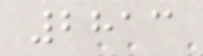2813
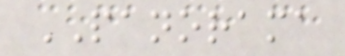PANORAMA
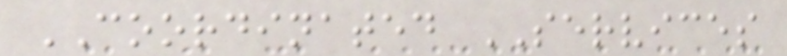COORDINATED SERVICES
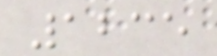1235
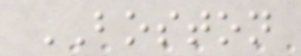BOSTON
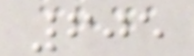605
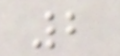2
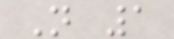N 1
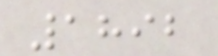1892
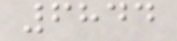6844
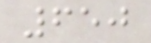650
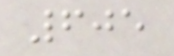605
